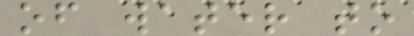of water to
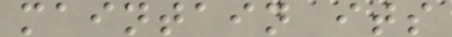maintain its
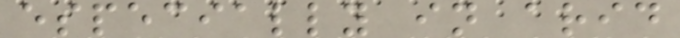especially in arid
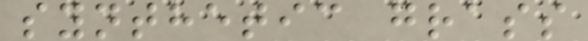synthetic grass
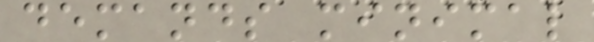demands minimal
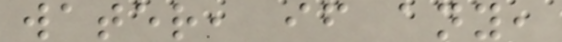water, if any,
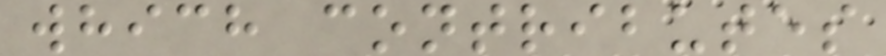which contributes
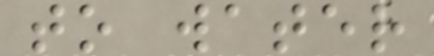to water
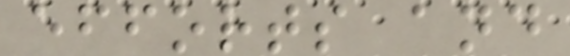efforts and
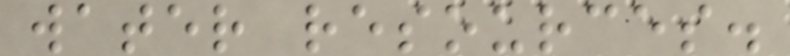water resources.
